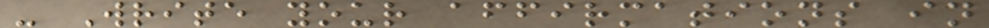- Write your affirmations in
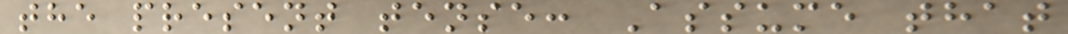the present tense: Assume that
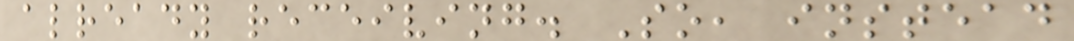already receiving. So, instead
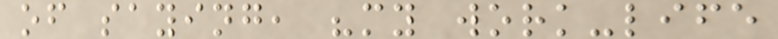of saying, "my work-life
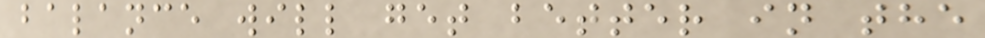balance will get better in the
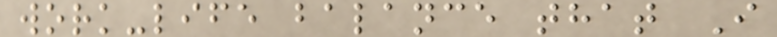work-life balance that I
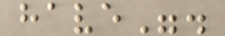have".
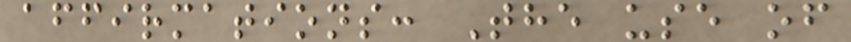affirmations: The use of
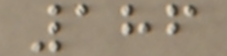186
